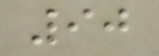90
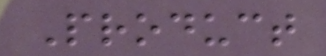Product
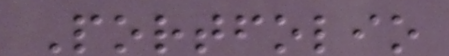Portfolio
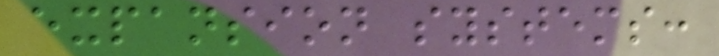expansion systems:
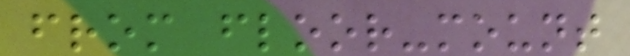from floor-mount
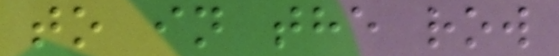to in the row
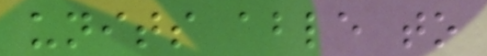units able to
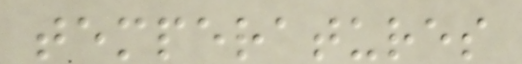temperatures
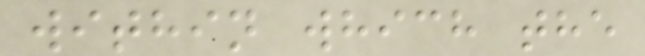within which the
